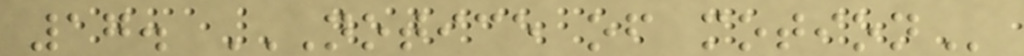17. NOTICE OF MOTION
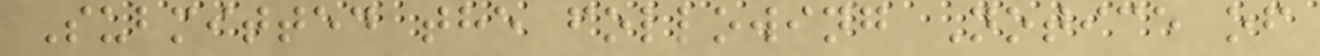Submitted the following Notice of
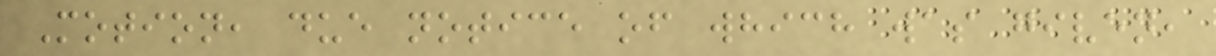Motion, due notice of which was given,
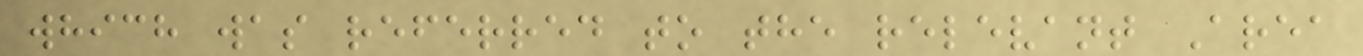which was referred to the relevant Area
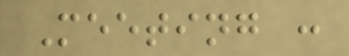Meeting :
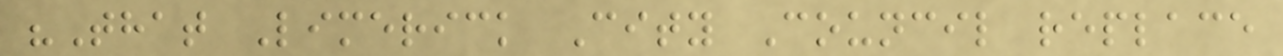"That Limerick City Council replace
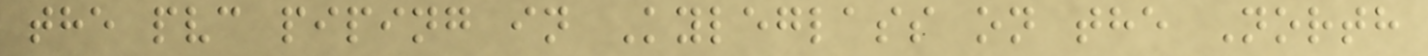the pvc piping in Kyleglass on the North
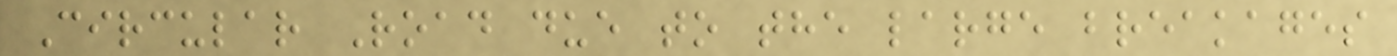Circular Road due to the large breakages
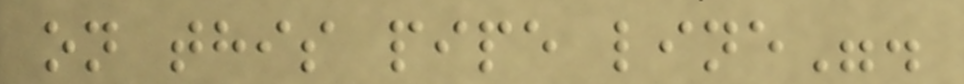on this pipe line".
